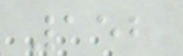152
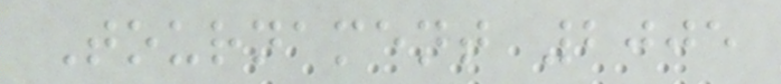Tournament 2005
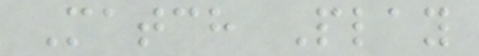Match Play
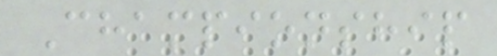Championship
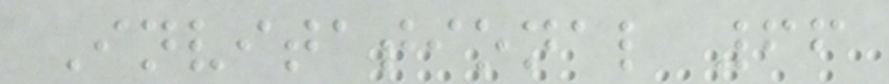Invitational 66
